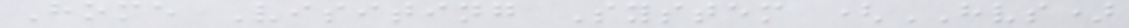Home Visiting System (HVS)
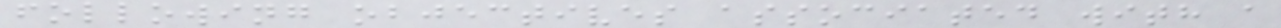following objectives associated with a
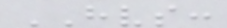HVS:
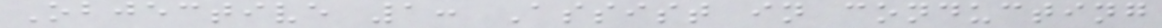Objective 1: Assist in conducting
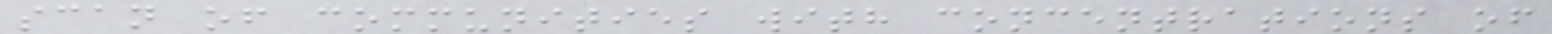scan of communities with concentrations of
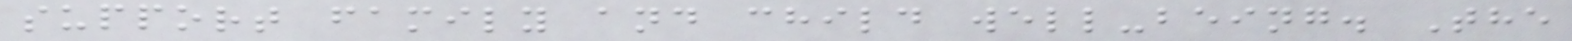support family and child well-being. The
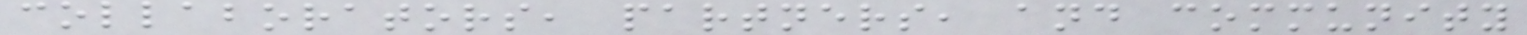collaborators, partners, and community
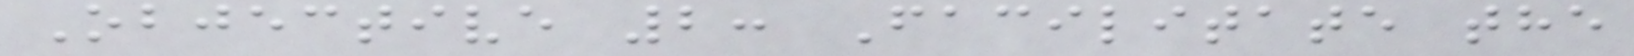Objective 2: Facilitate the
